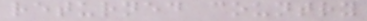returned country
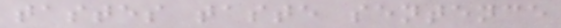tastes taste sentence
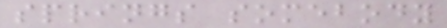springs somebody
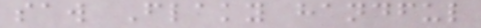saw Flaky handful
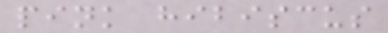pink hibiscus
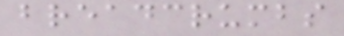breadcrumbs
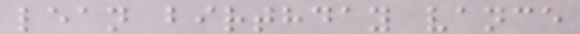lean birthday vance
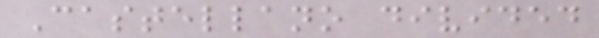Castellano divided
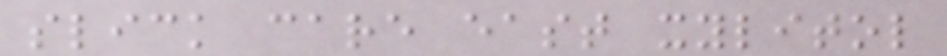slick care east xylitol
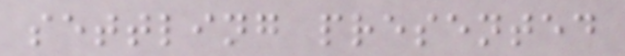settling presented
